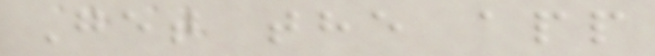Get the app
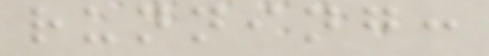running:
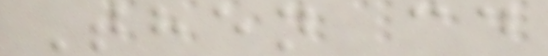Then cd
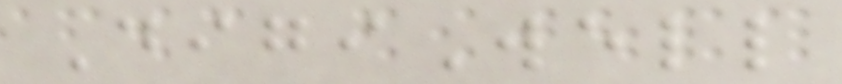DigiWell
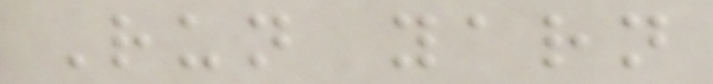Run yarn
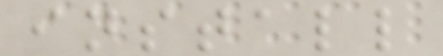install
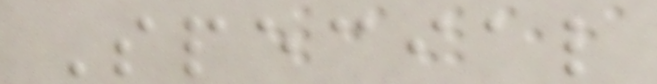Special
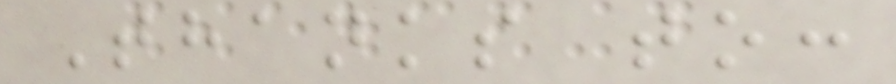Thanks to:
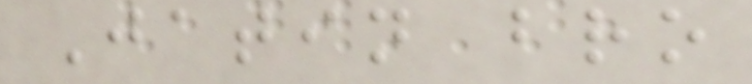Jatin bro
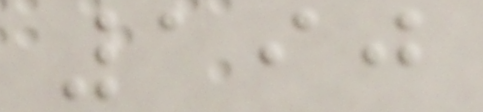190
